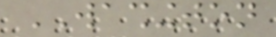WASHINGTON
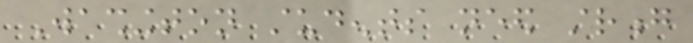Washington students need strong
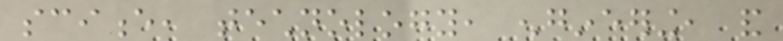science, technology, engineering, and
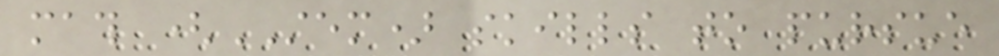math (STEM) skills to pursue
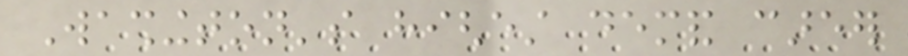Washington's highest demand career
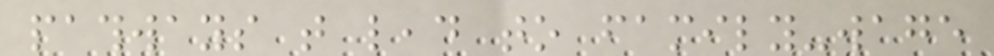pathways that lead to family-wage
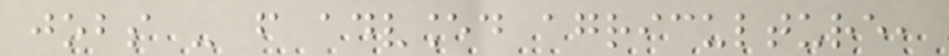jobs - from advanced agriculture,
